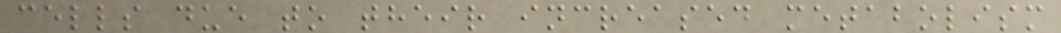cells due to their increased metabolism
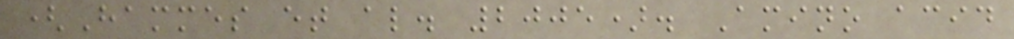(Hammes et al. 2005). Amino acid
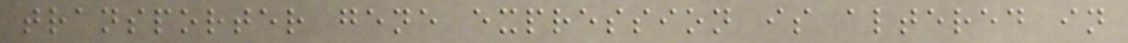transporter gene expression is altered in
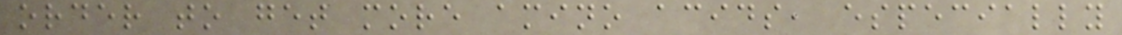order to get more amino acids, especially
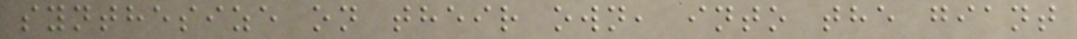synthesize on their own, into the giant
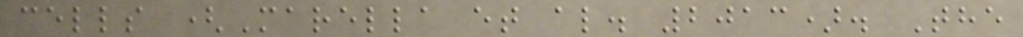cells (Marella et al. 2013). The
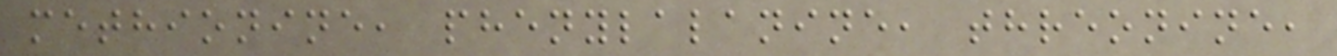methionine, phenylalanine, threonine,
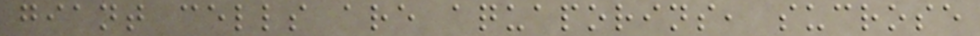giant cells are aquaporins, sucrose
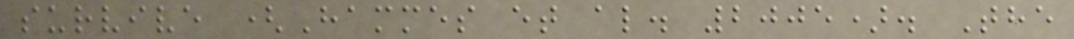survive (Hammes et al. 2005). The
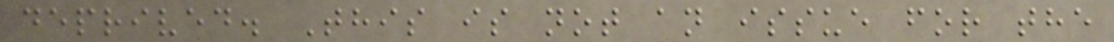deprived. This is not an issue for the
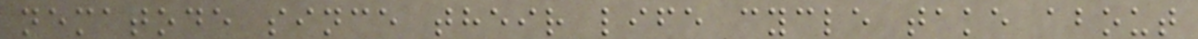nematode since their life cycle take about
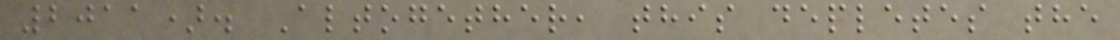2011). Altogether, this depletes the
